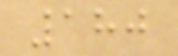180
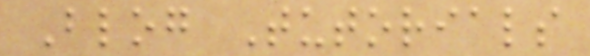Blog Tutorials
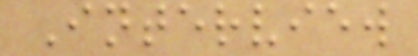Interview
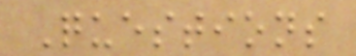Questions
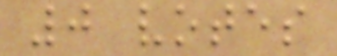0 votes
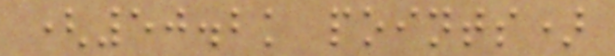(50.2k points)
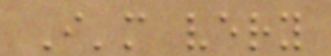I'm very
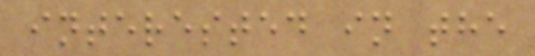interested in the
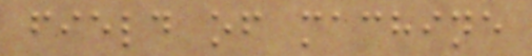field of machine
